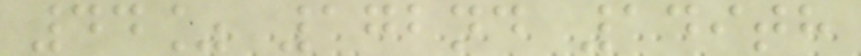44% 172nd 149th
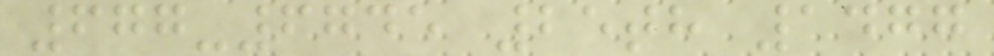677-6745 25th 1477
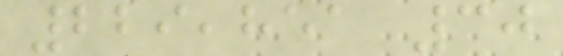229,851 30
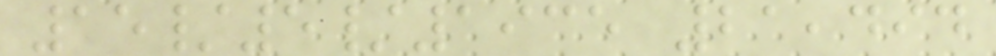15/5/1935 21,494
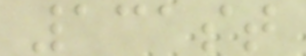131st
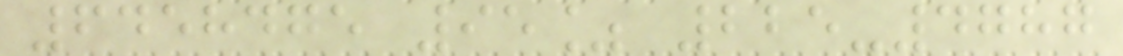6458475 95% 225-4787
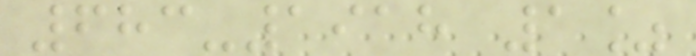683-1918 1%
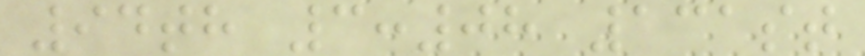94th 3:08 131st
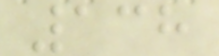138
